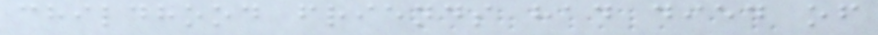childhood friends had died of
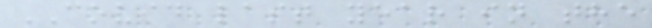COVID last year in the
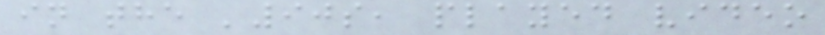in the '90s, played video
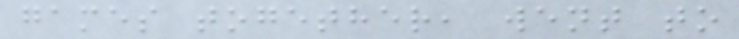games together, went to
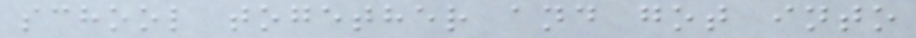school together and got into
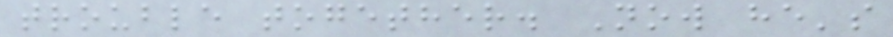trouble together. Now he's
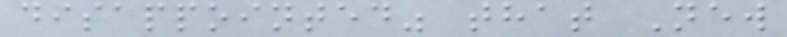disappointed" that New
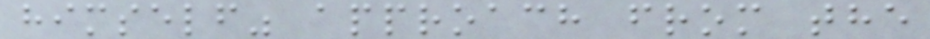himself" approach from the
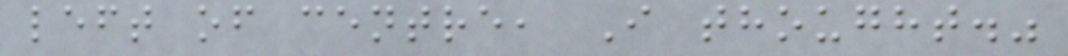left of centre, I thought."
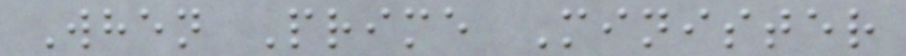When Prime Minister
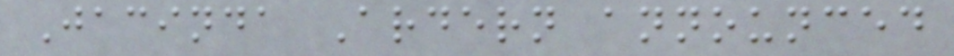Jacinda Ardern announced
